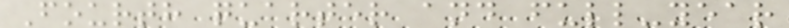Fourth quarter and full-year
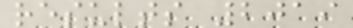results 2019
